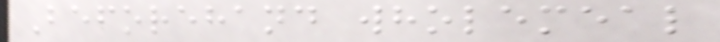Beforehand wholemeal
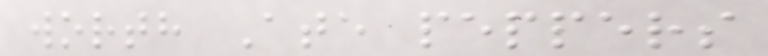worth Ate peppers
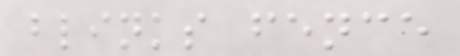blinks fence
